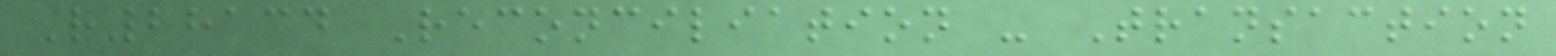R28134 Reconciliation - Transaction
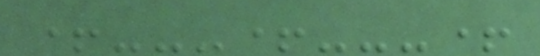+---+---+
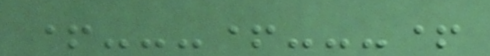+---+---+
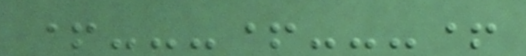+---+---+
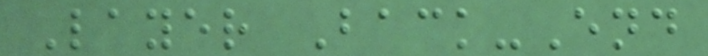Layer Back-End
